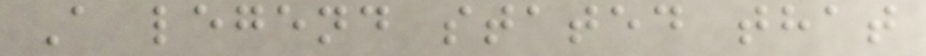A legend stated that
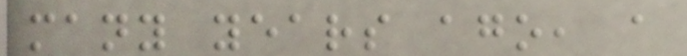many years ago, a
